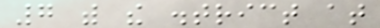7 with the district at
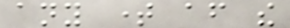any time after the
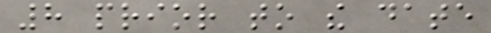8 prior to the date
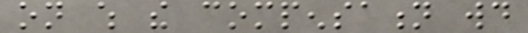on which the compensation would
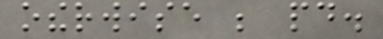otherwise be paid.
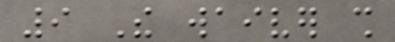9 The waiver shall
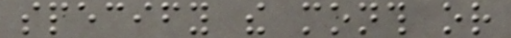specify the month or
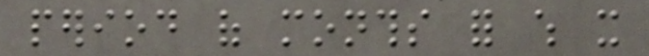period of months for which it
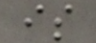is
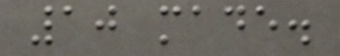10 made.
